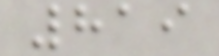819
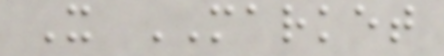X MARKET
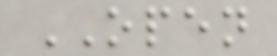OPEN
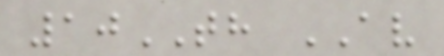10TH AV
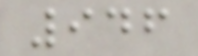946
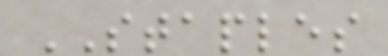STAPLES
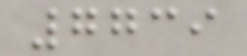7739
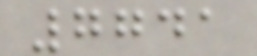7741
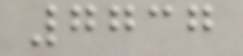7737
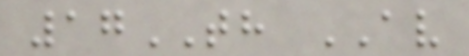17TH AV
